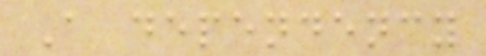A dependency
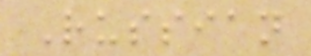Russian
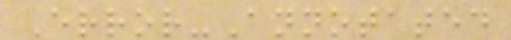Error-Annotated
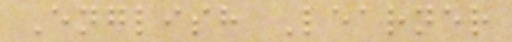English Learner
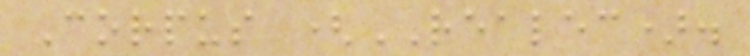Corpus (REALEC).
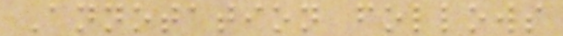Annotation follows
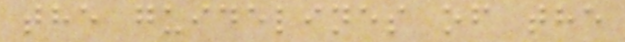the guidelines of the
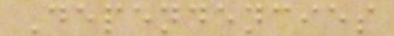Dependencies
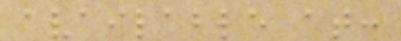available at:
